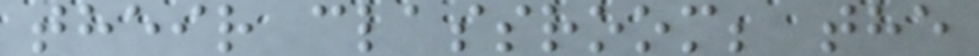their classroom; the
